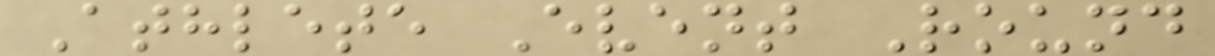Athlete Event Round
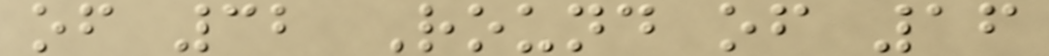of 32 Round of 16
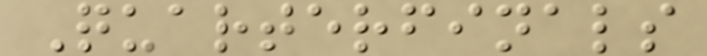Quarterfinals
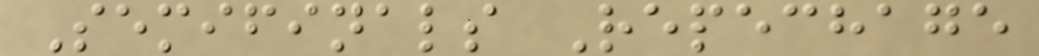Semifinals Repechage
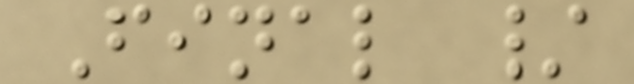Final /
